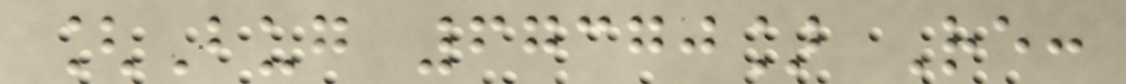[Bug 67370] Re:
